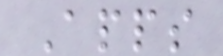Apps
